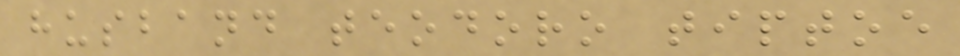husband teodoro tiptoe
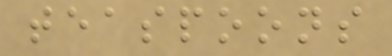teaspoons
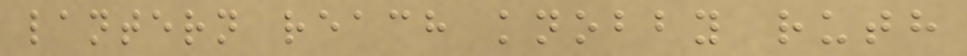lantern reach knobby ruth
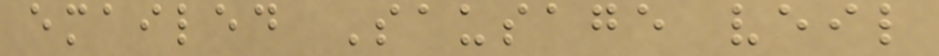emailed Sausage veil
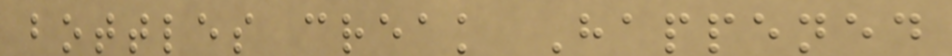bottles creak Happened
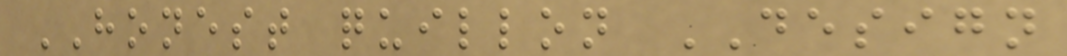HONEST quillon DESIGN
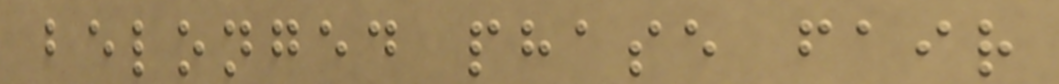belonged phase fair
